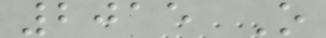2015 O
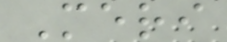Meri
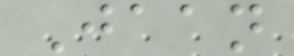Jaan
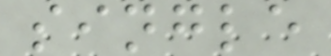single
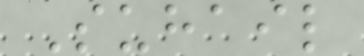Suhail
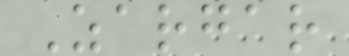Zargar
